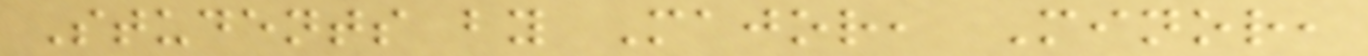Students by Major, Minor,
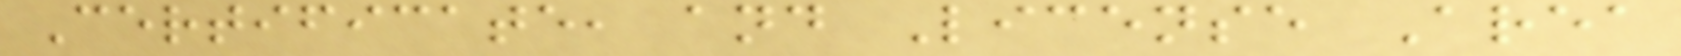Certificate, and License Area
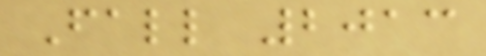Fall 2013
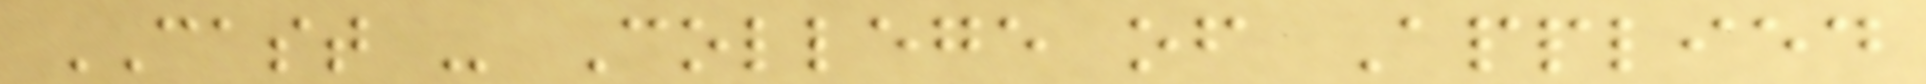CAST - College of Applied
